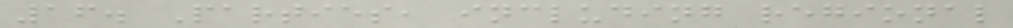16. Parties, including regional
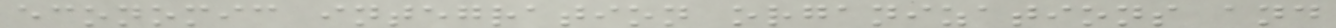economic integration organizations and
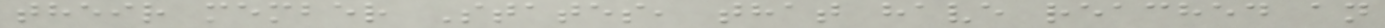their member States, that have reached an
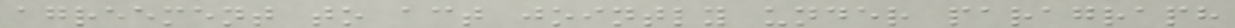agreement to act jointly under paragraph
